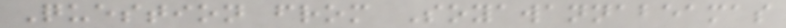Question from Soyawannabeamas
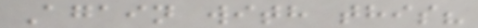Again with this?
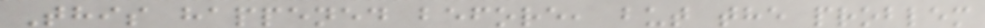This happened before, but the problem
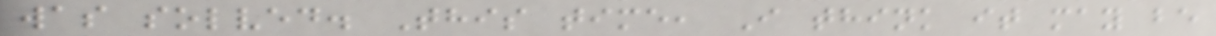was solved. This time, I think it may be
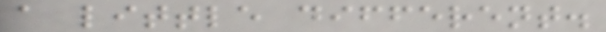a little different.
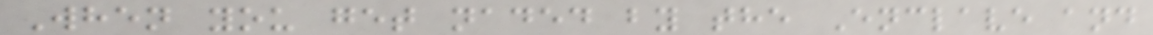When you get naded by the Enclave and
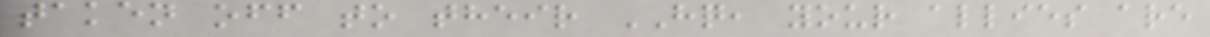taken off to their HQ, your allies are
